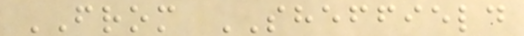FROM SHEFFIELD
